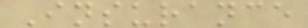Insurance
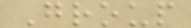Group
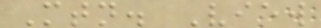Mtn. View
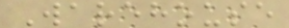Warehouse
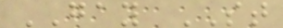GAY ST
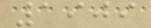1909
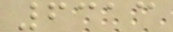6313
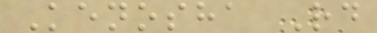Kenosha Rd
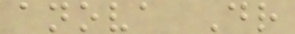anova Dr
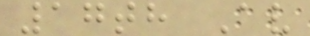17th Av
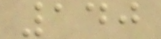140
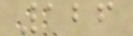126
